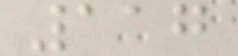117
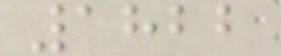1822
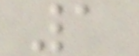1
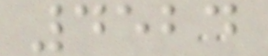4524
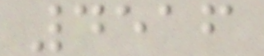4516
